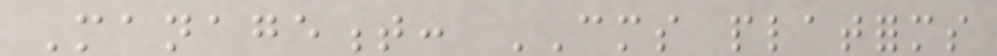Management: CMS platforms
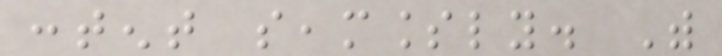content seamlessly. With
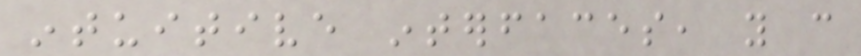intuitive interfaces, you can
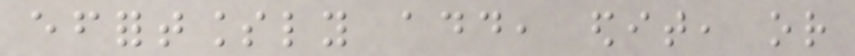effortlessly add, edit, or
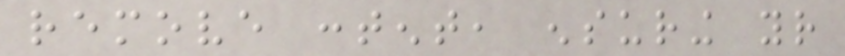remove content, ensuring your
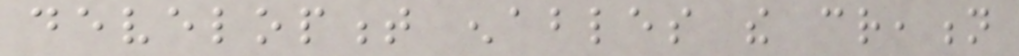development enables the creation
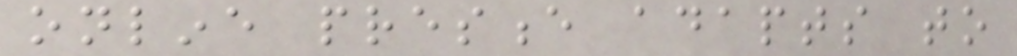online presence adapts to
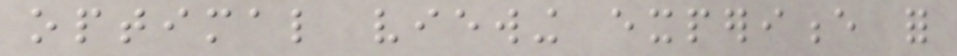optimal viewing experience for
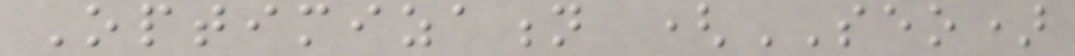Optimization (SEO)
